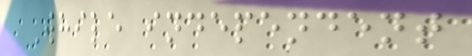While independent
